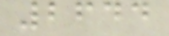2644
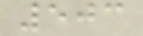503
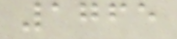1765
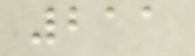211
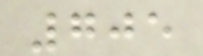705
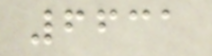6631
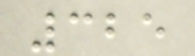325
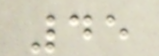45
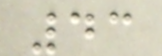43
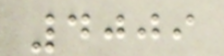4009
